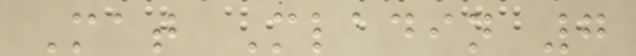Mat Mladin 7
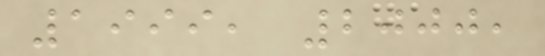1999, 2000,
